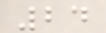24
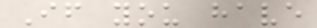If you have
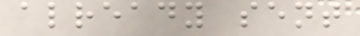already sent
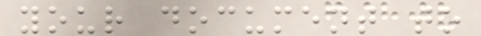your document to
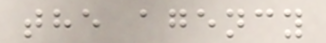the agency
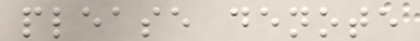please denote
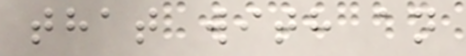that with an
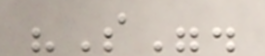"S".
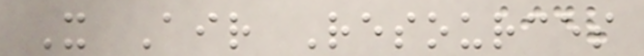X Air Resources
